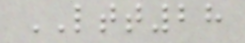LTT28
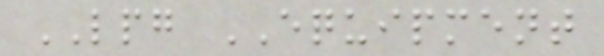LPG EQUIPMENT
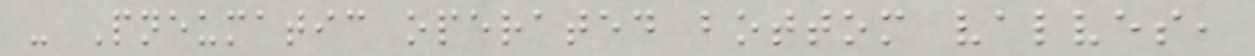- Pneumatic operated bottom valves,
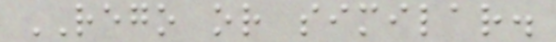REGO or similar.
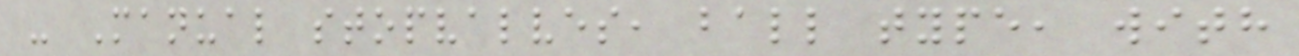- Manual stopvalves, ball type, with
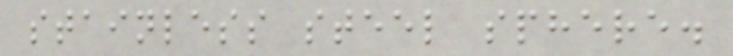stainless steel sphere.
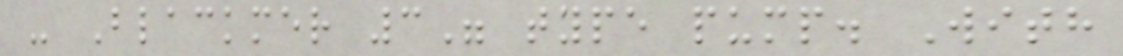- Blackmer 3" type pump. With
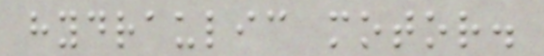hydraulic motor.
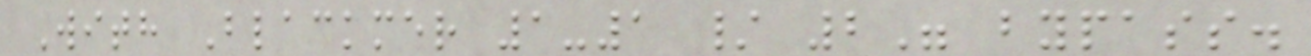With Blackmer 1-1 / 2" bypass.
